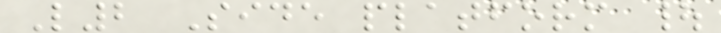L2 Side platform |
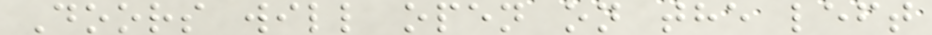Doors will open on the left
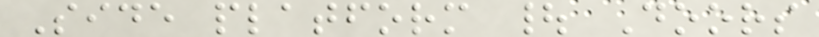Side platform | Doors
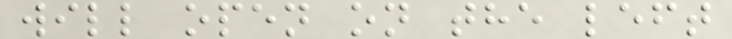will open on the left
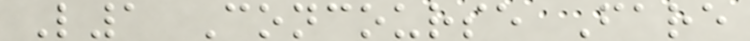L1 Concourse Fare
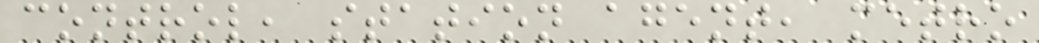control, station agent, metro
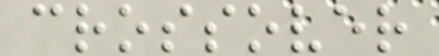crossover
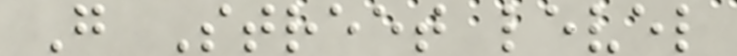G Street level
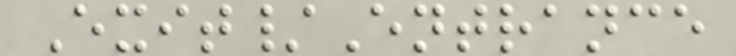Exit/Entrance
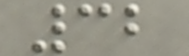32
